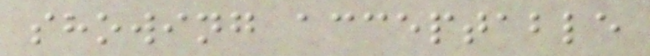showing acceptable
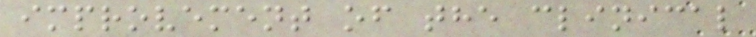improvement of the clinical
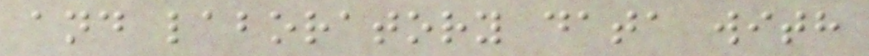and laboratory data with
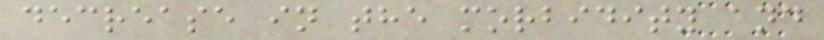decrease in the morbidity and
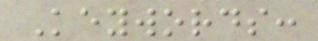Keywords:
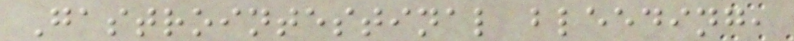Gastrointestinal bleeding,
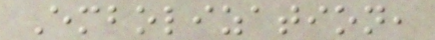Embolization,
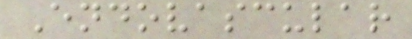Endovascular
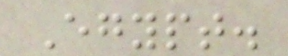Egypt.
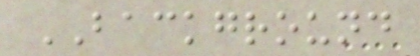BACKGROUND
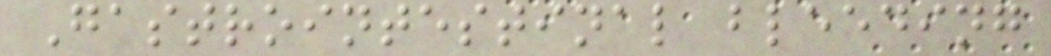Gastrointestinal bleeding
